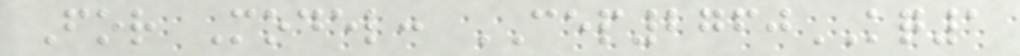For Model: CEP2760KQ1
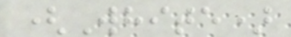(White)
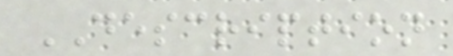DESCRIPTION
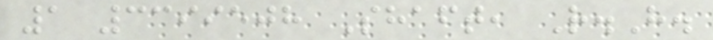1 3399508 Shaft, R.H.
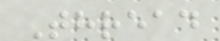Thread
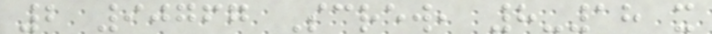2 90767 Screw, 8-18 x
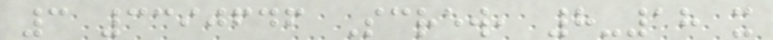3 3390646 Screw, 8-18 x
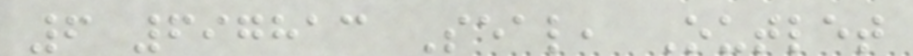6 697813 Seal, Outlet
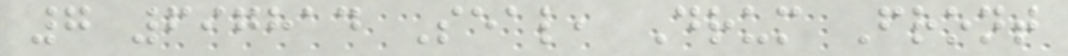7 697814 Seal, Drum Front
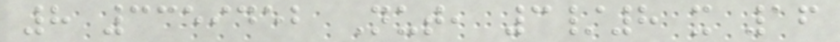8 3359452 Nut, 3/8 x 16
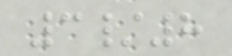3/8
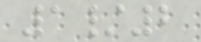1/2
